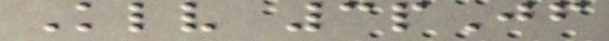Klv 3pJf
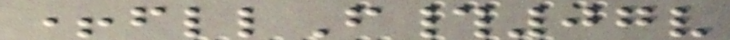+fllF#07v
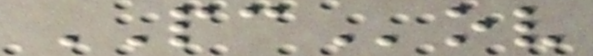PCov
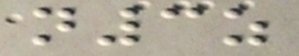n3z
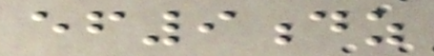ef9dz
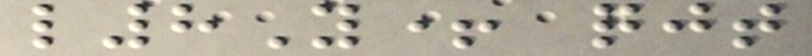l8Y+ qjt
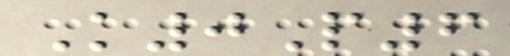K0P6
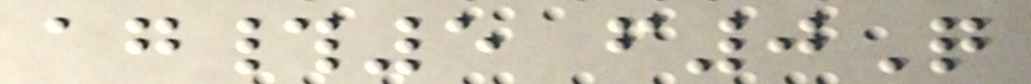ag#5 f0Q
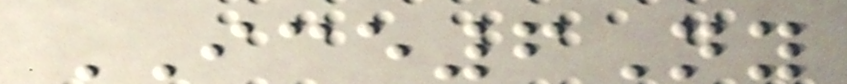ICE6Ny
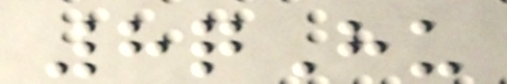8qHu
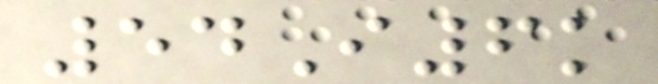54I6k
